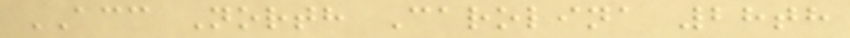ACC North Carolina 28th
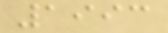1993
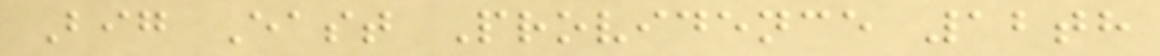Big East Providence 12th
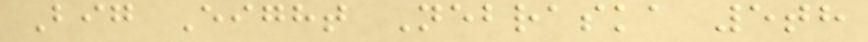Big Eight Nebraska 5th
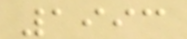1993
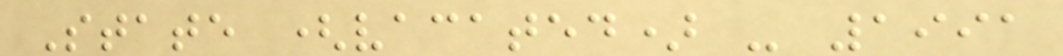State (vacated) - 1991
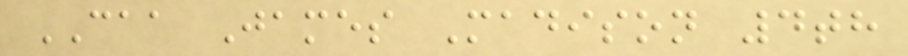CAA James Madison 4th
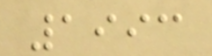1993
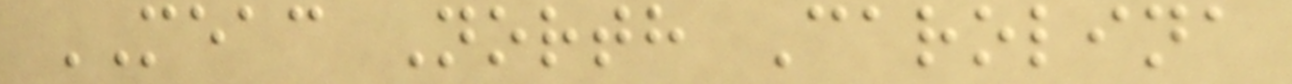MEAC North Carolina
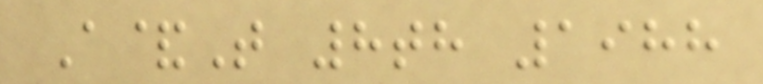A&T 8th 1988
